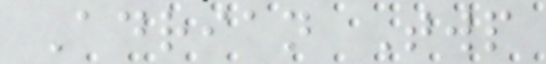Adrian Twp
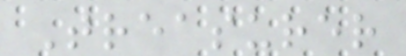Treasurer
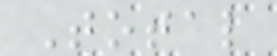Total
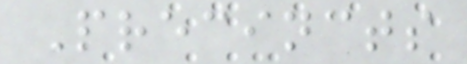Precincts
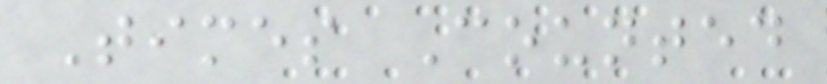Times Counted
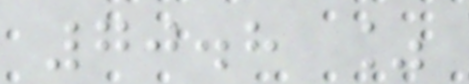70.8 %
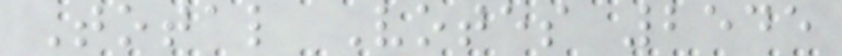Total Votes 2545
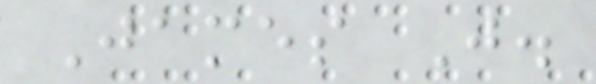James J.
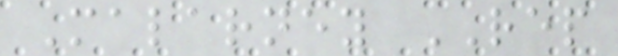Malarney REP
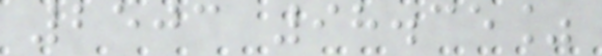2503 98.35%
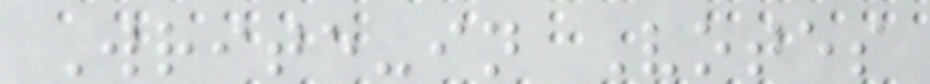Write-in Votes
